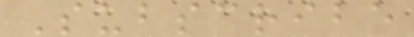Subscribe
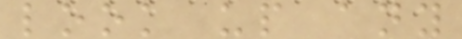look up any
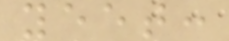yeet:
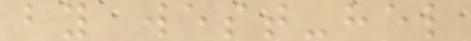by west-hel
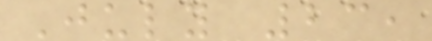July 23,
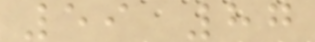59 87
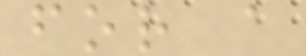for a
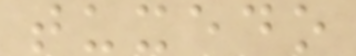tuxedo
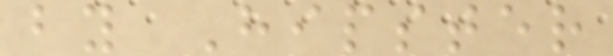by Hipster
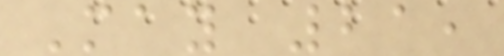May 21,
